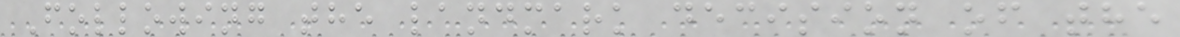Following the landmark decision of the
